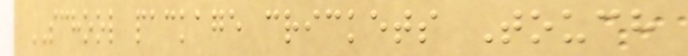SCHOOL package crickets Touch
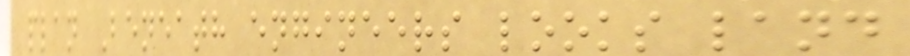plan Beneath engineers looks land
